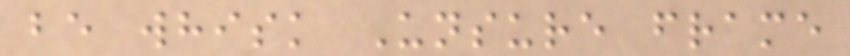be whisk Unsure frame
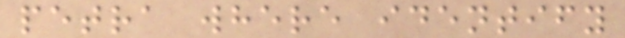petra where identify
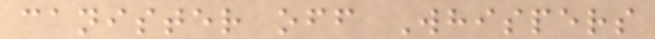canister off Whispers
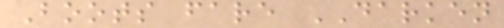Boots fare DARKEN
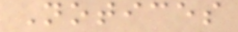Notices
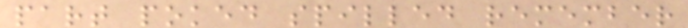part poked spilled remember
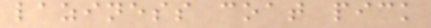laziness coat pick
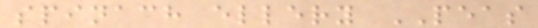spinach ellery PEAS
